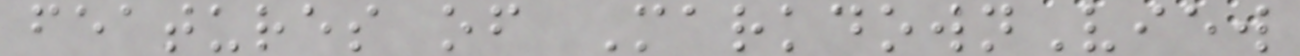features of MarkdownView
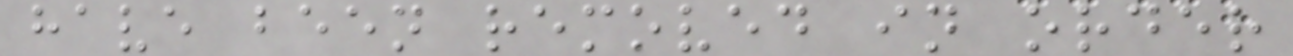have been removed in order
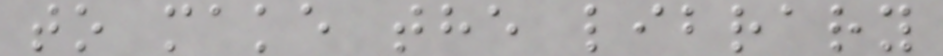to make the library
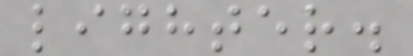lighter.
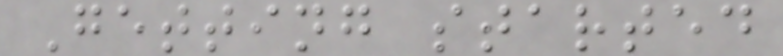Getting started
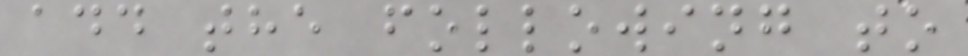add the following to
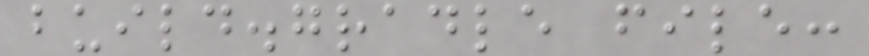build.gradle file:
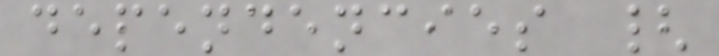dependencies {
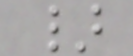}
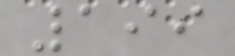199
